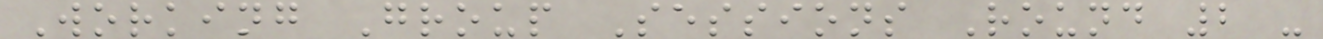Working Group Sessions Round 2 -
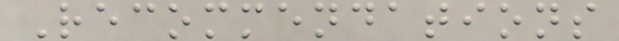Recommendations
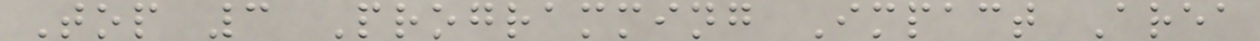Top 3 Programming Impact Area
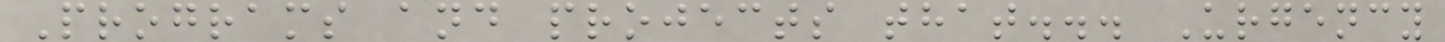Programs and projects that... Urgency
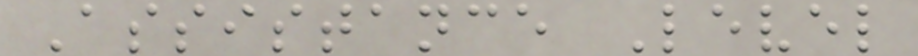Assistance Level
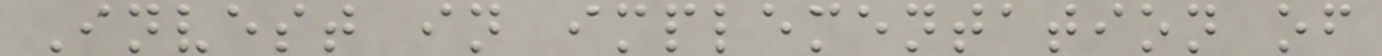Invest in implementation of
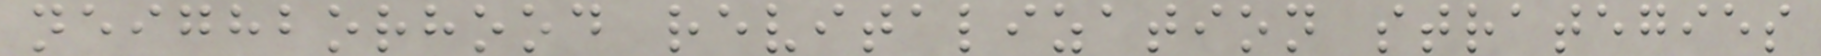neighborhood revitalization strategies
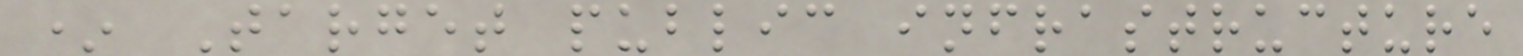* Target public infrastructure
